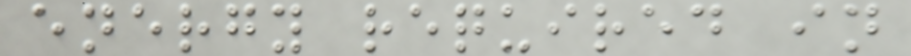energy required in
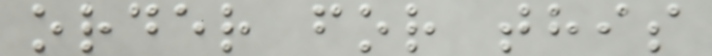order for this
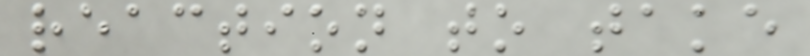reaction to take
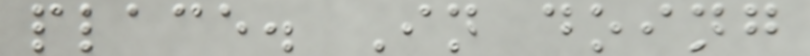place. In doing
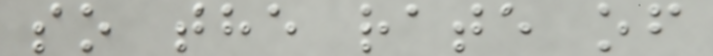so the rate of
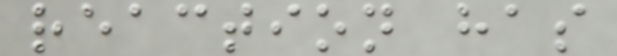reaction has
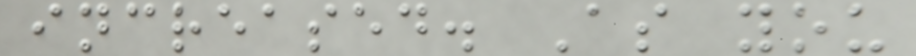increased. As you
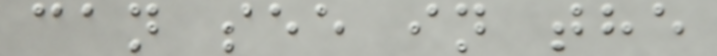can see in the
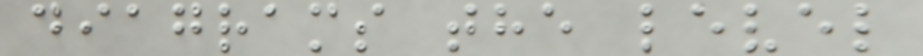diagrams the level
